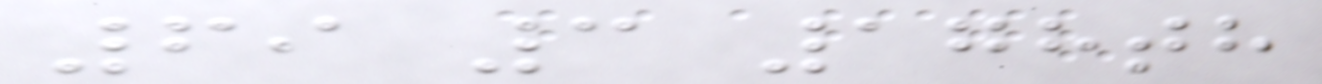69 3 178th
